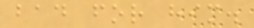bad for him.
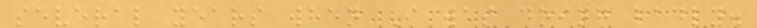several years when I was doing badly.
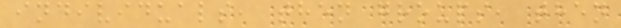individuals, then groups, then
